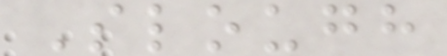Slough
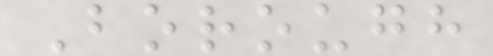Borough
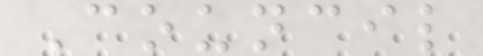Council
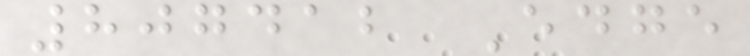807412 Edge
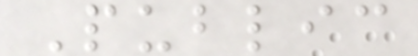Public
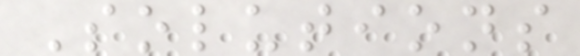Solutions
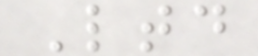Ltd
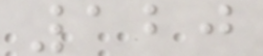120
